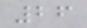26
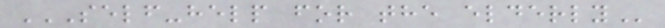SELF-HELP FOR THE ELDERLY
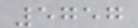5757
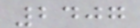2407
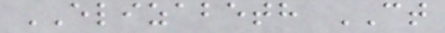ELIZABETH CT
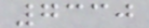7330
